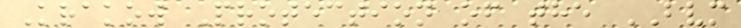Krakow Protection of the BVM
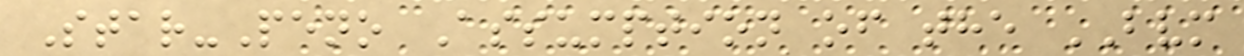Star-Peno Assumption of the BVM
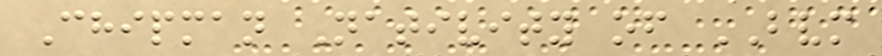Chipman Nativity of BVM
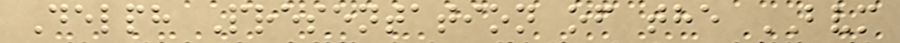Delph Presentation of the BVM
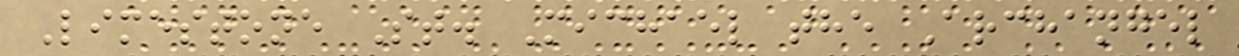Limestone St. Michael the Archangel
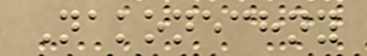Nakonechny
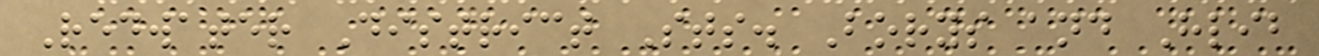Redwater District Sts. Borys and Hlib
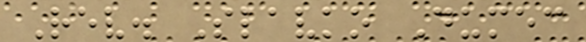Rev. Slavko Dumec
